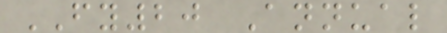FY20 Annual
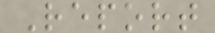Report
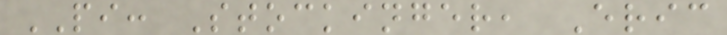PI: Stockinger, Eric
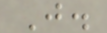J.
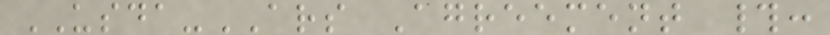USDA-ARS Agreement #:
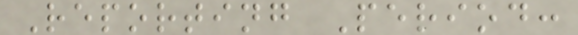Reporting Period:
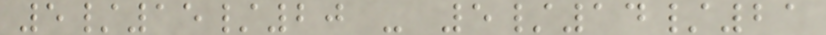5/15/20 - 5/14/21
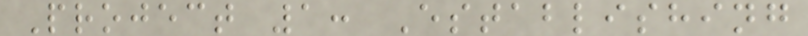Project 1: Establishing
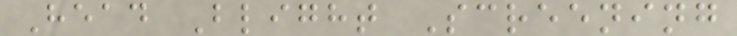Head Blight Screening
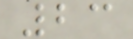23
